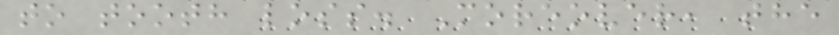to tooth loss. Moreover, the
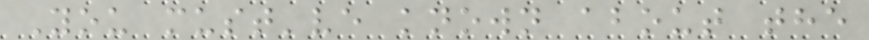You must've known about the
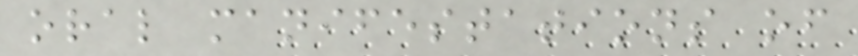oral manifestations of
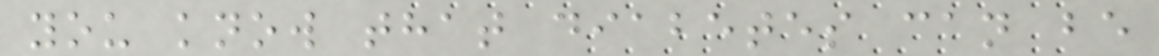you know that diabetes can be
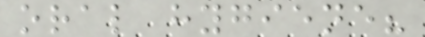oral hygiene?
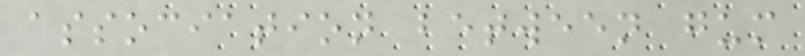association between gum
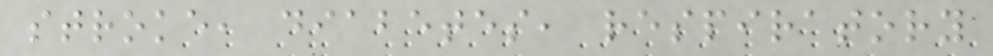stroke, diabetes, respiratory
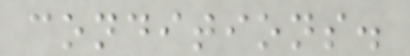conditions.
